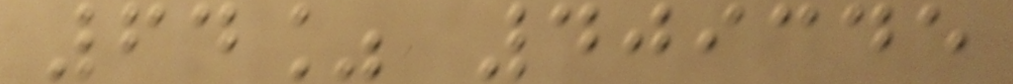64% 409345
